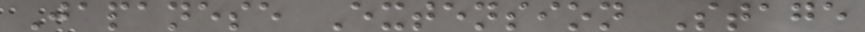Japanese Extension Stage
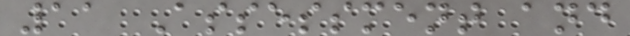11 Assessment and
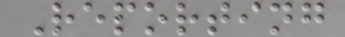Reporting
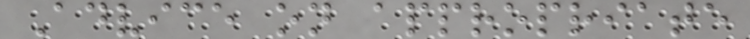Advice on appropriate
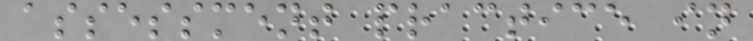assessment practice in
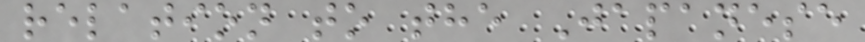relation to the Japanese
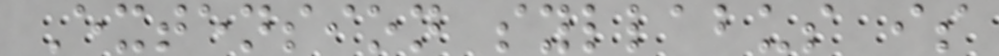Extension syllabus is
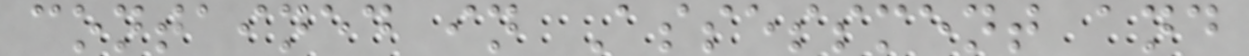contained in Assessment and
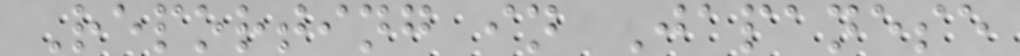Reporting in Japanese
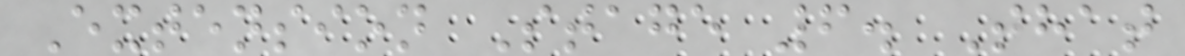Extension Stage 6. That
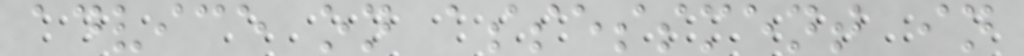advice on assessment in
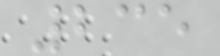235
